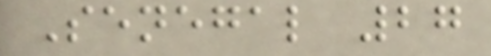Senegal 27
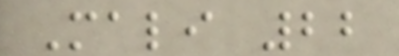Mali 22
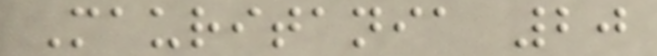Mauritania 20
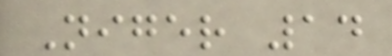Niger 14
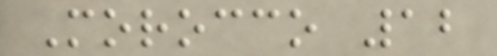Morocco 12
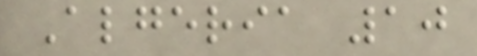Algeria 10
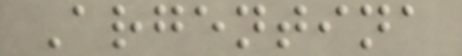Argentina
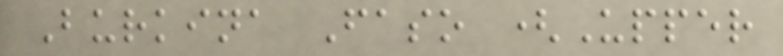Burkina Faso (Upper
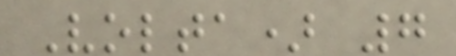Volta) 7
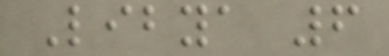Libya 6
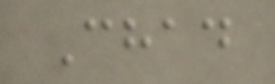Chad
